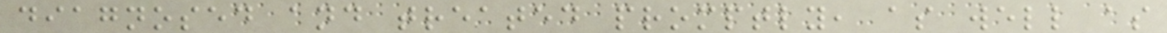diagnosed and treated promptly, as well as
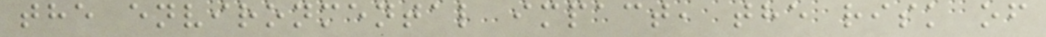the environmental impact, the risk of
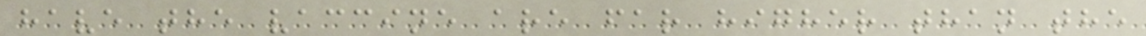have the vaccine are far higher than the
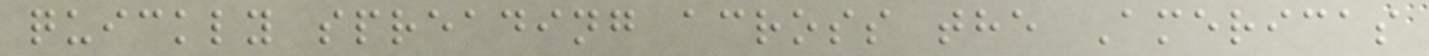quickly spreading across the Americas
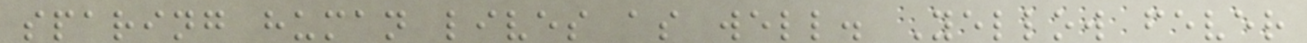sparing human lives as well. Yellow fever
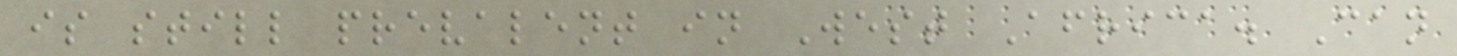is still prevalent in West Africa. Can
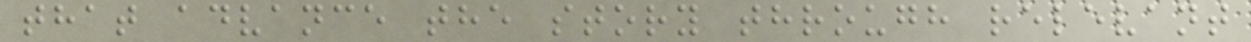that advance the story through relevant
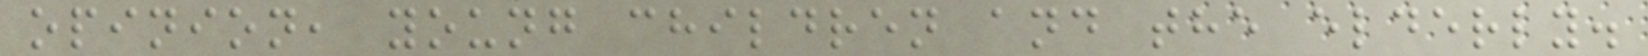opinion, young children and the elderly.
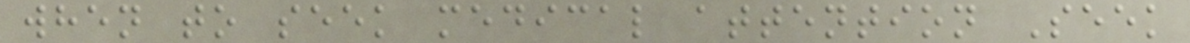when to seek medical attention Seek
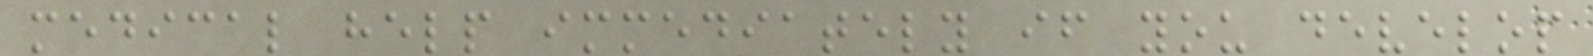medical help immediately if you develop
